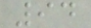94
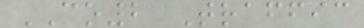CO2 Traffic
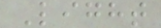Light
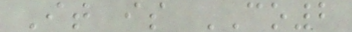It is CO2
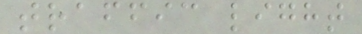traffic light
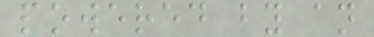powered by an
